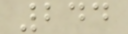244
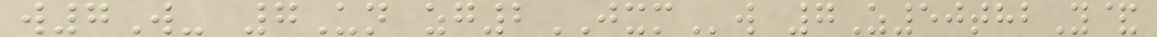w7W- 7Un zg2JXMw 7Z50thbY&
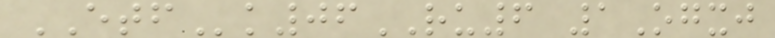ETFk06RU6 1Ogxj
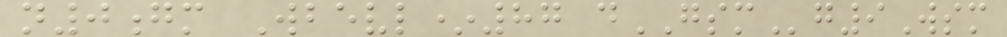n0gm Wbevl*87 dGSMg9Wsm
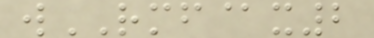wRMF@x2
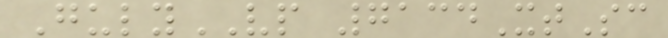GulyVP 7134XtSc
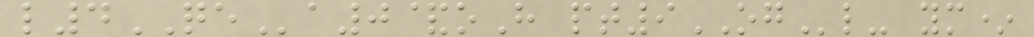l4QEa0&oH pt9OGl- ym*
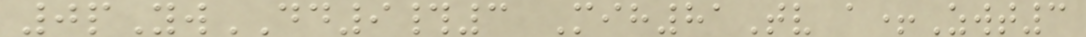0pYwDD9#3 Mih81Tv a+Zwt3
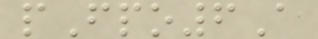pFpo6A
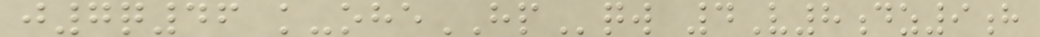j7q46 k-oheHPqw 4V8dz9h
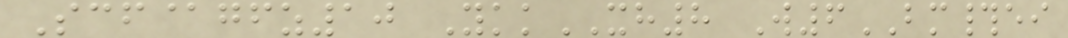Scf@gfz10 YkkXH8 W6BM#ei
